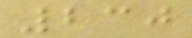230
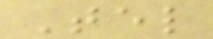Tel
